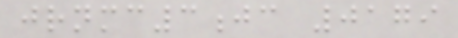jrnmc3jc 0179
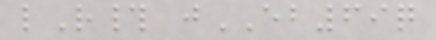lR# jEB69q
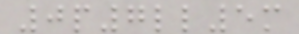0p7ll5m
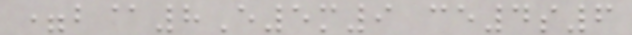=b@8E5m9 ce4s6
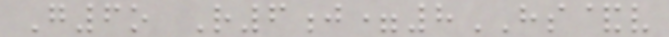G6o R6j=8HS&v
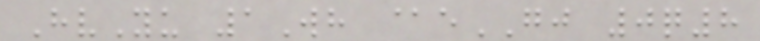HvYu 1Wh @eGJ 0q8
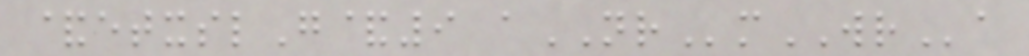&etxslG&9 aNRmWRa
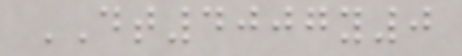DT4007y0
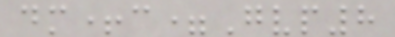dm+c=Gvp8
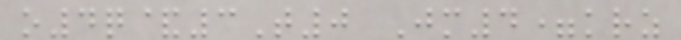o4q&3T0 Jm4=krz
